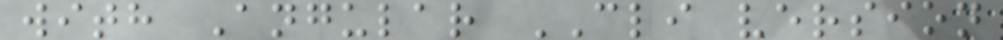with Angular CLI version
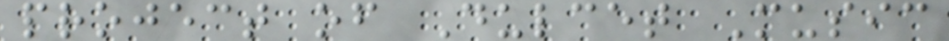project of Dulcet Music
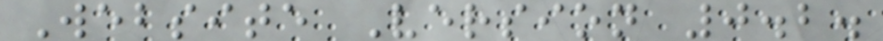Website Version 0.2.
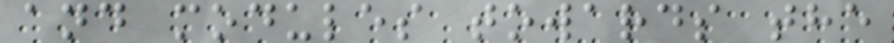and modules towards the
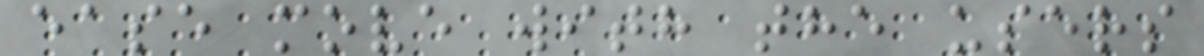ease move with the users
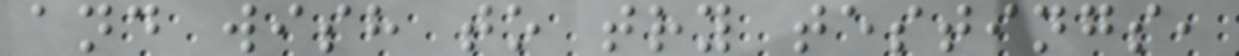and wish to try testings,
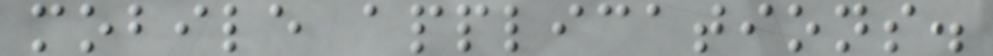mobile applications.
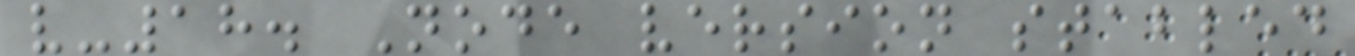v-18. Node version stabled
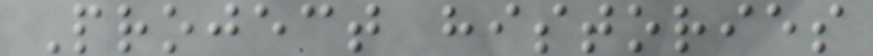Project histories
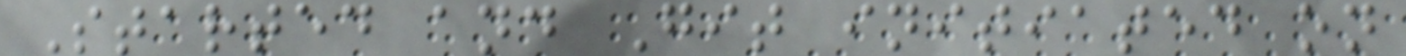Started and Git initiated on
